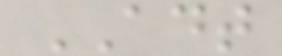ADT
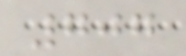707
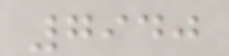7940
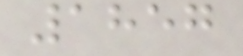1857
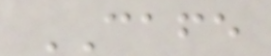CAFE
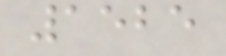1525
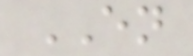EN
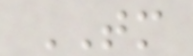TM
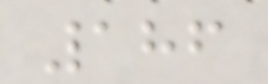186
